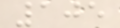105
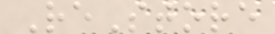ReStore
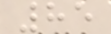85
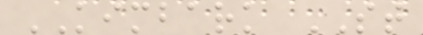KIMBARK ST
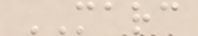MARC
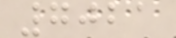7021
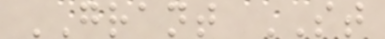GRANT ST
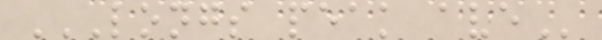LONGS PEAK AVE
